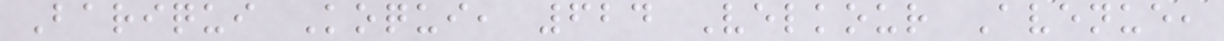Bariqui Koqui, 624 Velkour Avenue,
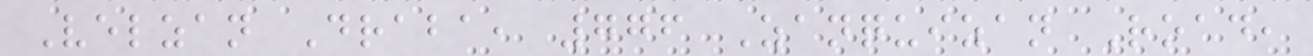Velzan Draba, 776 Zanquizan Road,
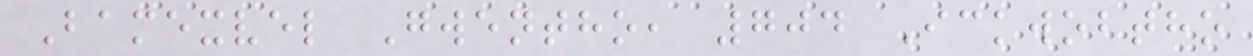Bamexvel Gwentho, 704 Ickwobtho
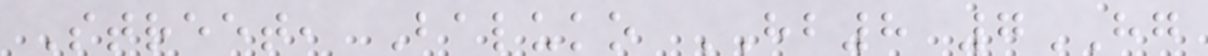Street, Baluko HB8 7HG
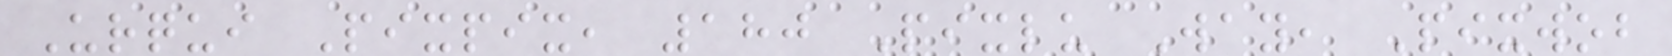Urqui Pixpix, 180 Pixlu Way, Pixwob
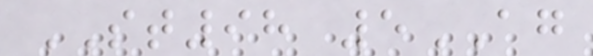ST98 5AG
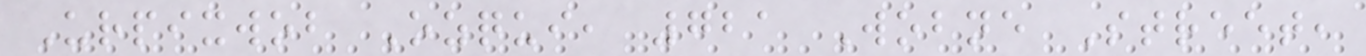Urpixwob Ozqui, 721 Wobne Street,
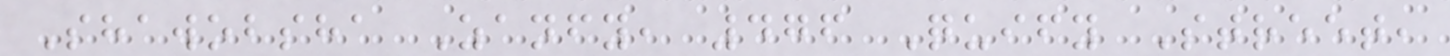Shawobsha Zanfy, 476 Quify Street,
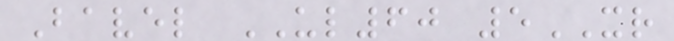Bavel UL60 5XR
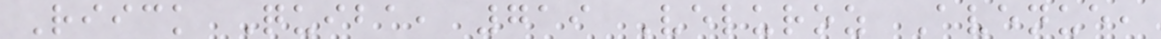Riick Quiba, 719 Veluroz Avenue,
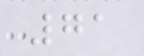71
